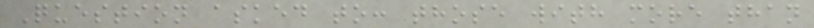Question asked to: those with more than
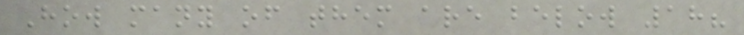How many of them are below 18?
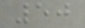50
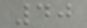40
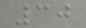30
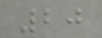20
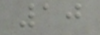10
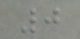0
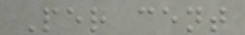Per cent
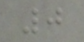0
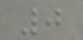0
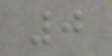0
